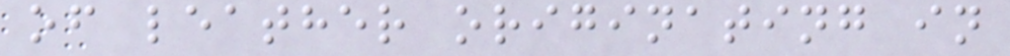of leather originating in
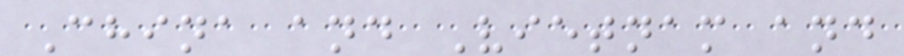China and Vietnam and
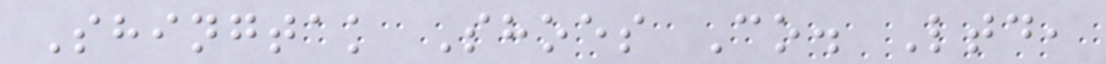Shingtak Shoes Co. Ltd,
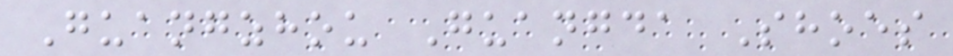Guangzhou Guangda Shoes
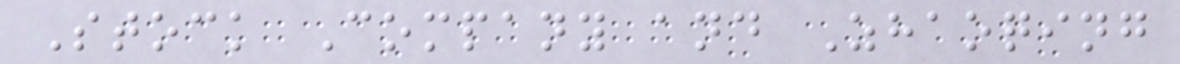Stock Company and Zhaoqing
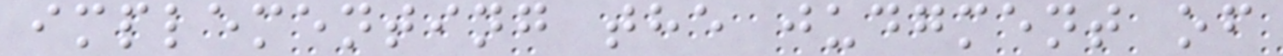implementing the judgment of
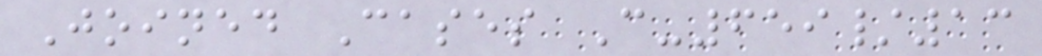Joined Cases C-659/13
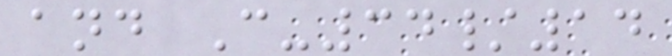and C-34/14
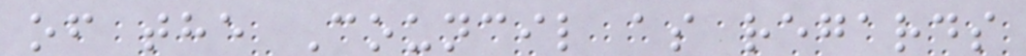of the Council as regards
